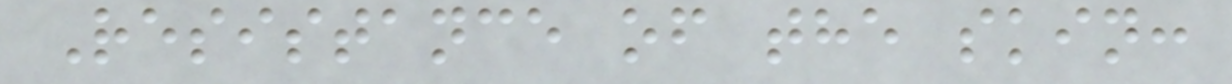Resistance of the skin:
